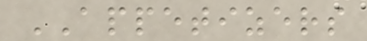APPETIZERS
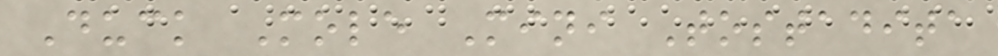Duck Mole Mini Tostadita
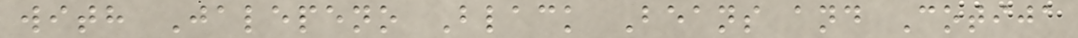with Jalepeno Black Beans and Cotija
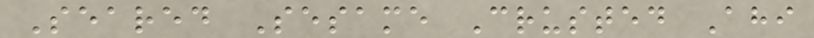Seared Sesame Crusted Ahi
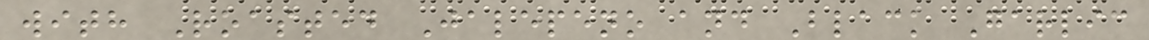with Roasted Jalepeno and Black Garlic
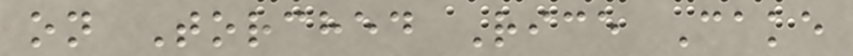on Torched Rice Cake
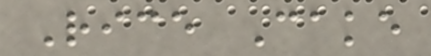Rice Cake
